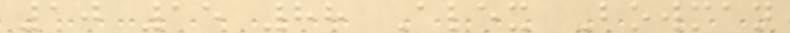10 15 88 Alex Bowman
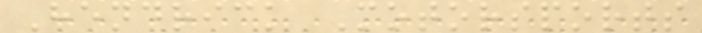Hendrick Motorsports
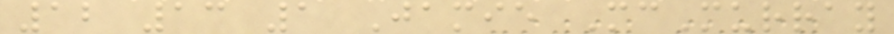12 13 1 Jamie McMurray
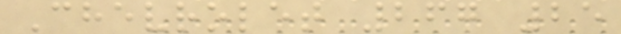Chevrolet 267 25
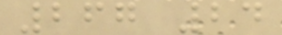267 24
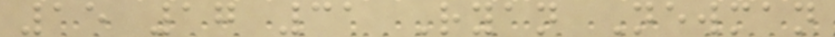15 17 31 Ryan Newman
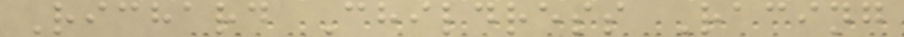Richard Childress Racing
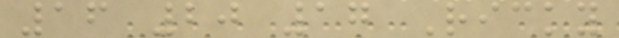16 20 17 Ricky
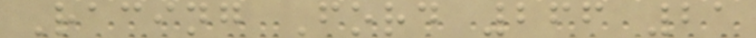Racing Ford 266 21
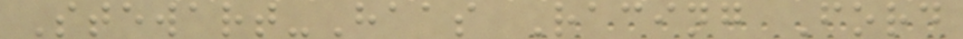Stewart-Haas Racing Ford
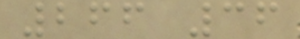266 36
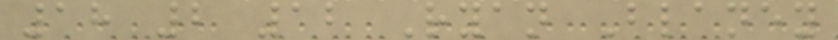18 2 12 Ryan Blaney
